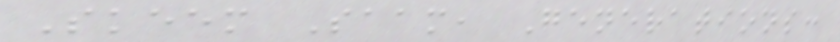Skeem Saam, Generations:
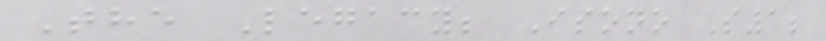The Legacy; Isono S1;
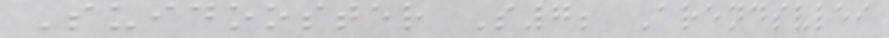Suidooster S7; Arendsvlei
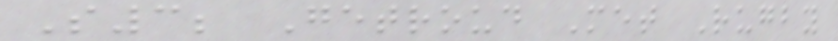S3; Getroud Met Rugby
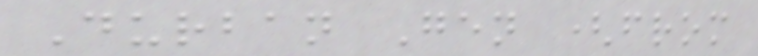Durban Gen (from
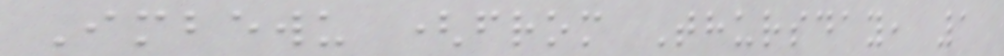Imbewu (from Thursday, 1
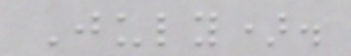July).
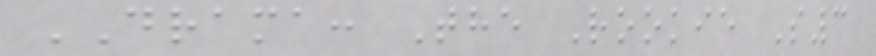DRAMA: The Rookie S3
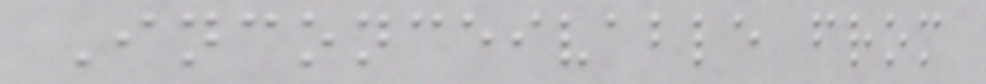Inconceivable from
